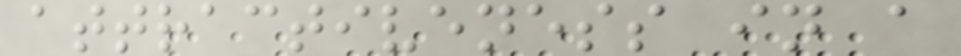attractiveness in a
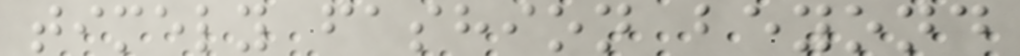timely fashion beyond
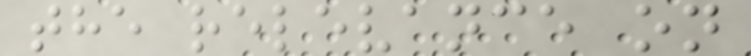the relevance on
